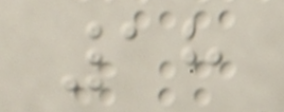18
